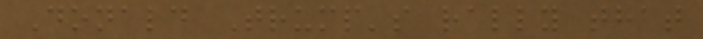Donald Trump's rally that
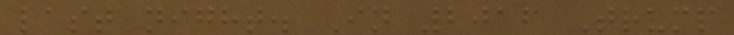last night. In 2016 Trump
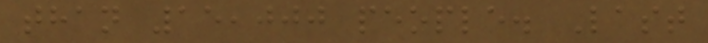than 15,000 people. Last
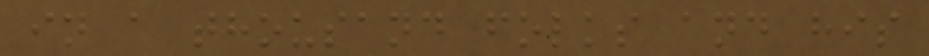in a thousand folks and his
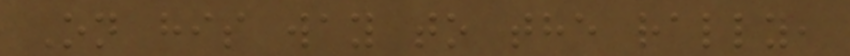On his way to the rally,
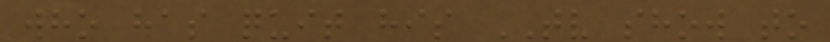who has quit his TV show to
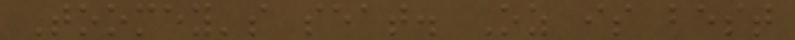Toomey's seat. Oz is best
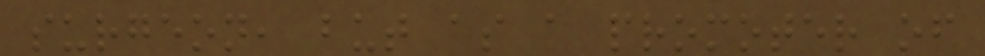surgeon, but as a promoter of
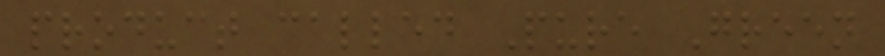product called Pure Green
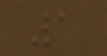1
